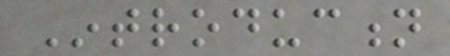Introduction
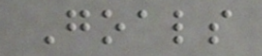Goals
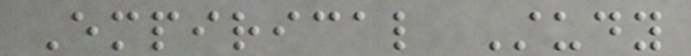Empirical Study
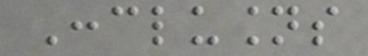Conclusions
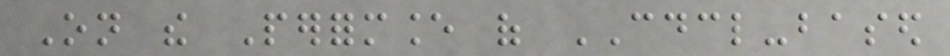On the Performance of CDCL-based
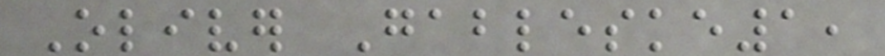Oliver Gableske1,
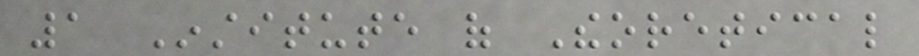1 Institute of Theoretical
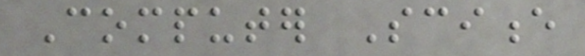Computer Science
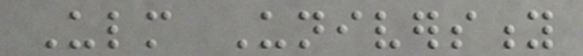Ulm University
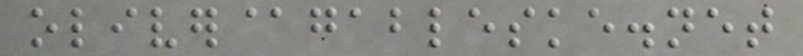oliver@gableske.net
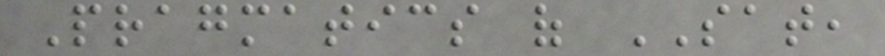Pragmatics of SAT,
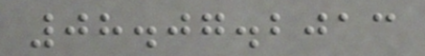08.07.2013
